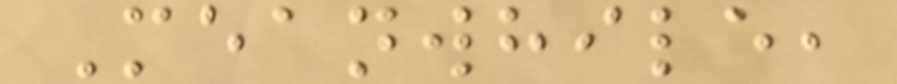Meanwhile,
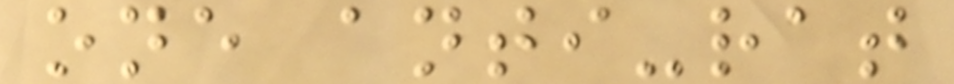one anti-rat
